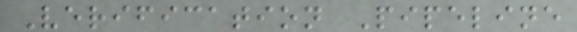Verification Pipeline
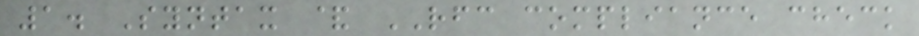1. Syntax & RFC compliance check
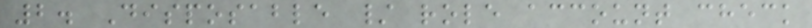2. Disposable / role account check
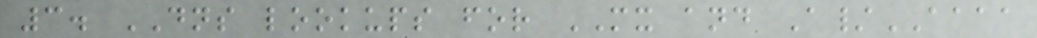3. DNS lookups for MX and A/AAAA
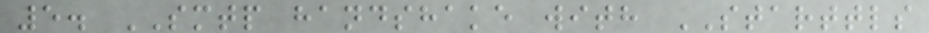5. SMTP handshake with STARTTLS
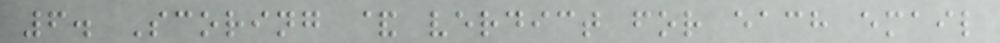6. Scoring & verdict for each email
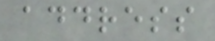address
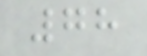78
